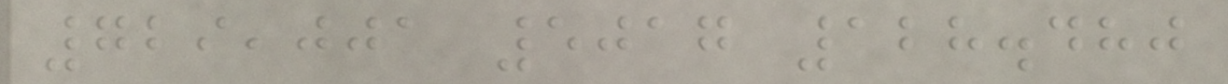729,001 5017 128.480
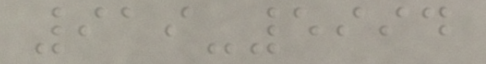919-5994
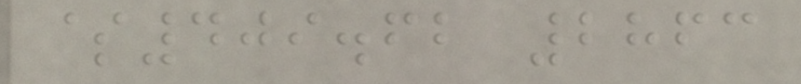$409.62 2863
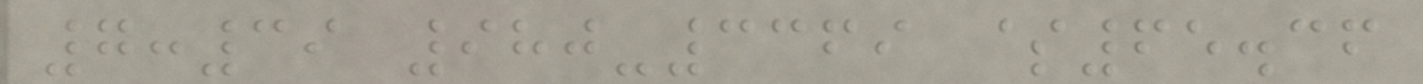7:39 980-3369 $65.36
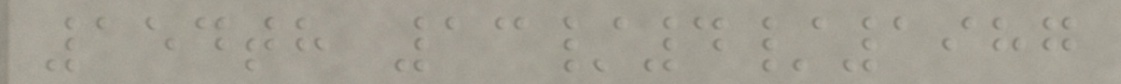154th 13/4/1987
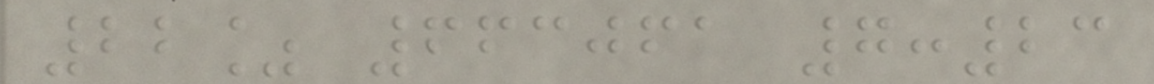22% 663061 7:23
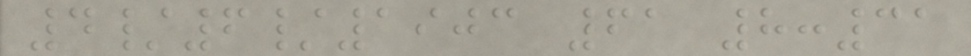4/6/1903 61 8:31
